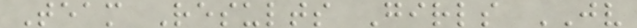Team Results Girls JV
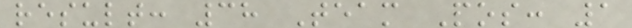result: 38 Team Pos: 1
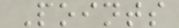Points
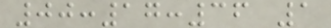00:17:36 1
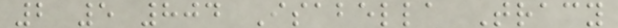2 5 804 Isabella Tracy
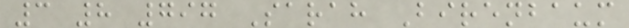3 8 797 Sarah Birenbaum
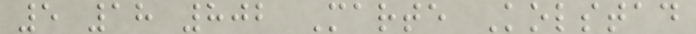5 18 802 Marte Kolstad
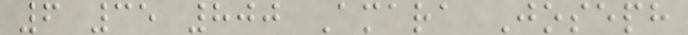6 35 800 Amara Joseph
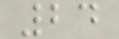24
